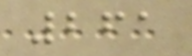261
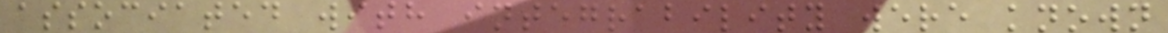associated with integrability were known
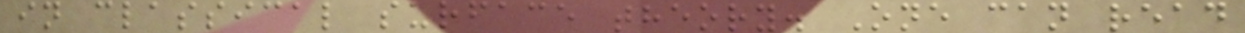in classical surface theory. One can read
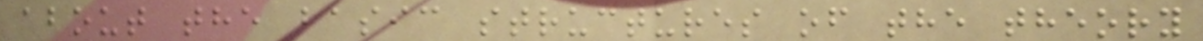about the basic structures of the theory
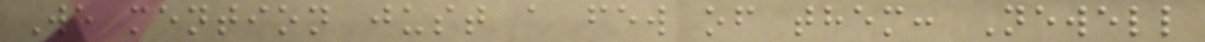We mention just a few of them: Newell
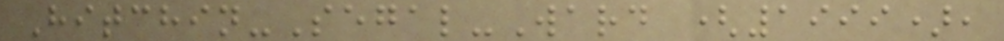Hitchin-Segal-Ward (1999),
